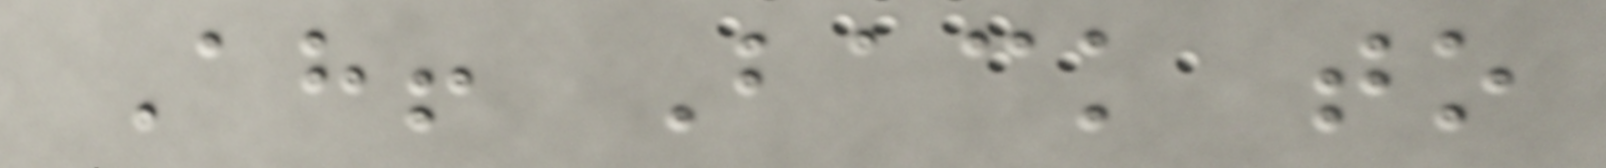Ah! Back to
